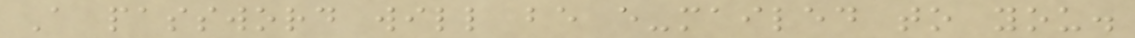A password will be e-mailed to you.
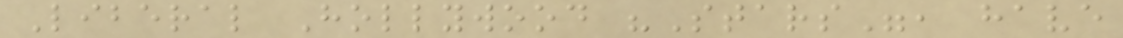Liberal Hollywood "Stars", have
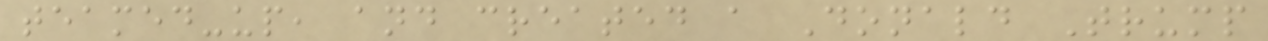teamed-up, and created a Donald Trump
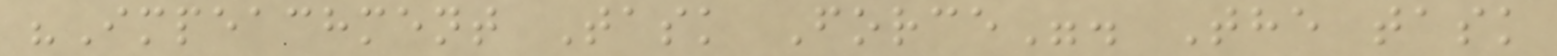"Impeachment Task Force". The task
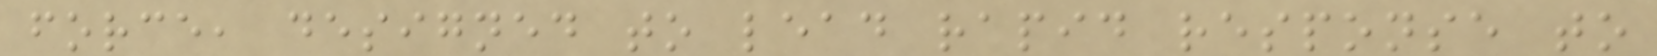force, designed to lead rapid response to
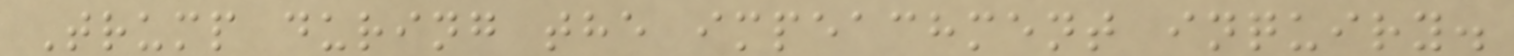Trump during the impeachment inquiry.
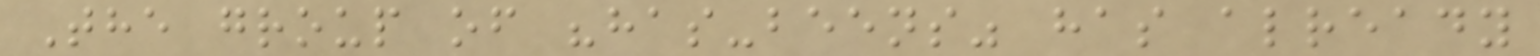The group of "has-beens" has already
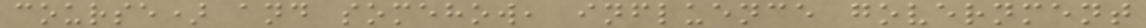course) and somehow, influence government
